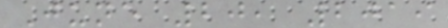June 20, 2019
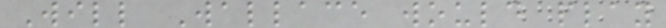Will Wallace would play
